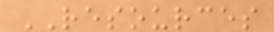RESOURCES
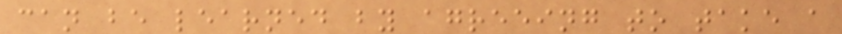can be learned by agreeing to take a
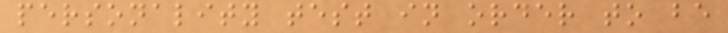personality test in order to be
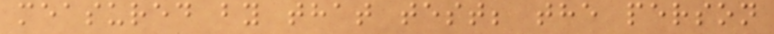measured by that test; the person
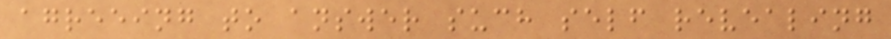agreeing to answer such self revealing
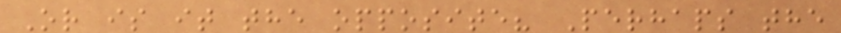Or is it the opposite? Perhaps the
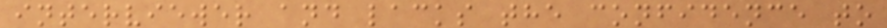interviewer and lacks the confidence to
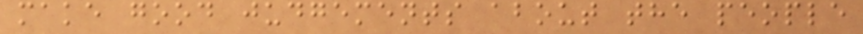make good judgements about the people
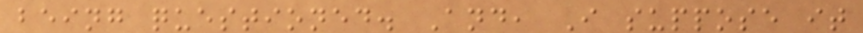being questioned. And, I suppose it
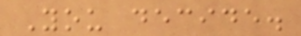You decide.
